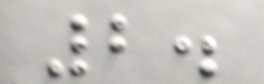2.
